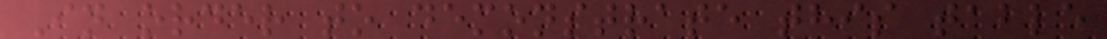In order to demonstrate this table
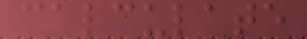calculate
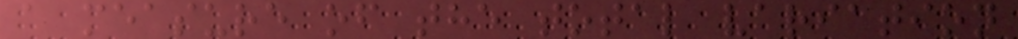a measure of the total variation
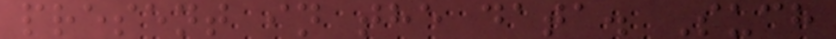present in the data. Such
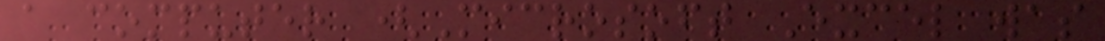a computer (Microsoft Excel was
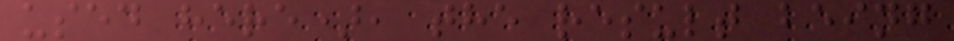used here), the result being
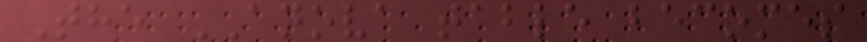The ANOVA table becomes
